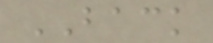BACK
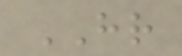HR
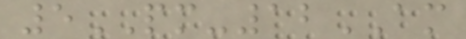5PM-12AM
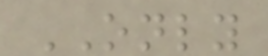ONLY
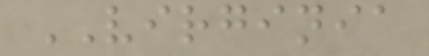VIRGINIA
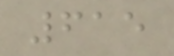615
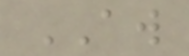AW
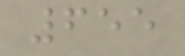655
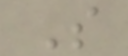S
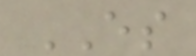ES
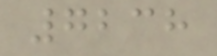7238
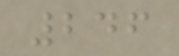246
